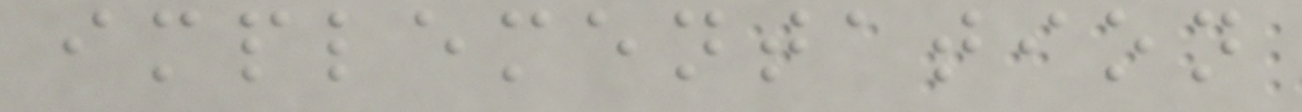implementation
